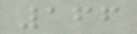166
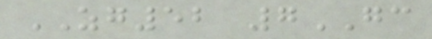ZG52 7GC
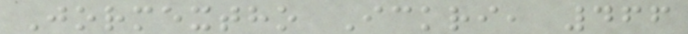Jormextho Ickri, 466
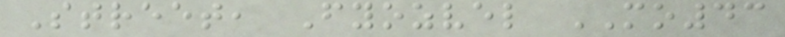Street, Fyozvel MO43
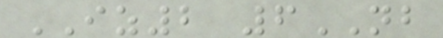IZ2 6NB
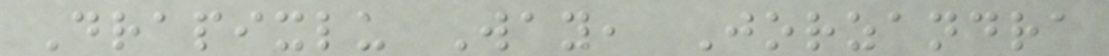Drapixlu Way, Jorzandra
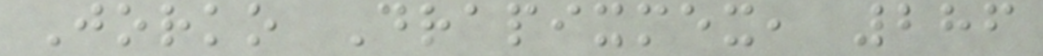Jorko Drapixmex, 286
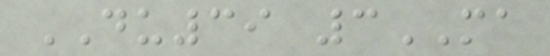DU39 3MA
